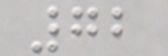72
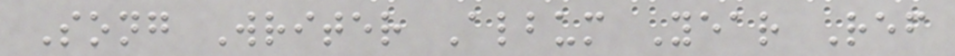Song Writer Album Year Ref
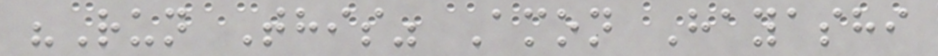"Run This" Amon Hayashi
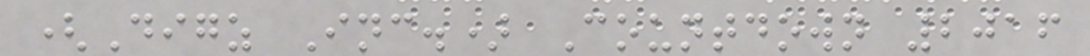(Digz Inc.) Countdown 2016
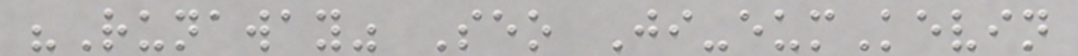"Runaway" Seo Ji-eumKevin
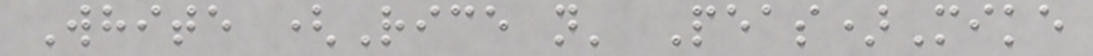White (Rice n' Peas)Mike
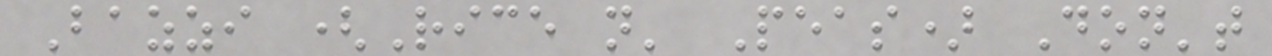Bazzi (Rice n' Peas) Don't
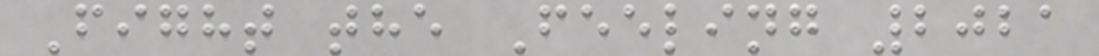Fight the Feeling 2021
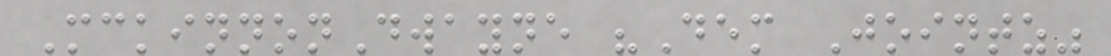MckinnonDwayne "Dem Jointz"
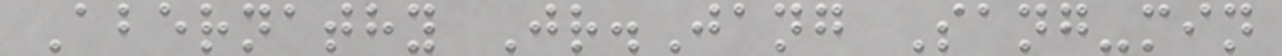Abernathy Jr.Jang Sang-min
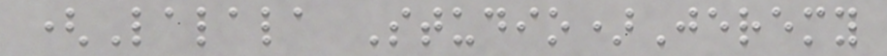(Lalala Studio)Jeremy
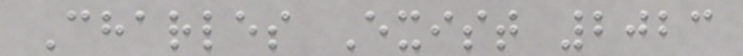Charles Exist 2023
